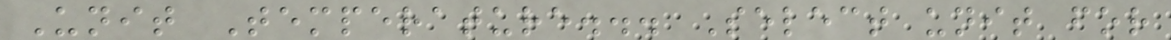Unit Temperature... Select unit for
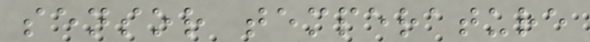sensor temperature
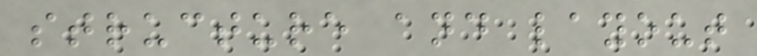structure and layout
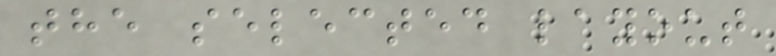the selected layout
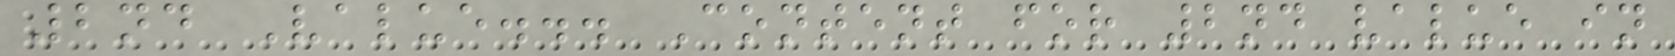2nd Value... Content for 2nd value in
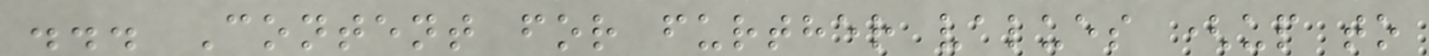... Content for further values (up to
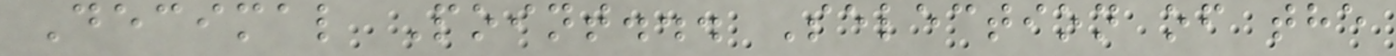Decimal Point... Selection of the
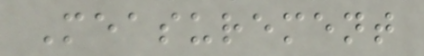Measurement
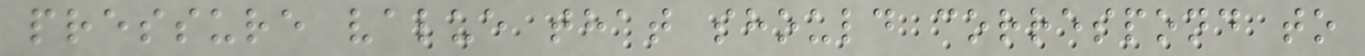pressure value that should correspond to
